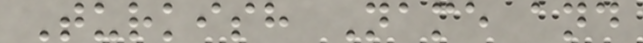Turkish Name and
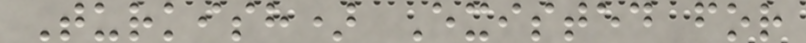Turkish) Existed for
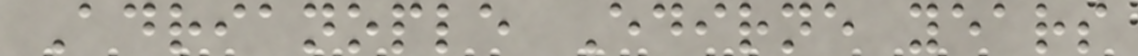Adrianople Edirne years
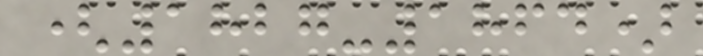(1827-1864)
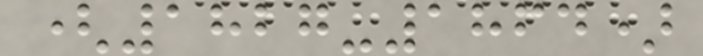(1827-1864)
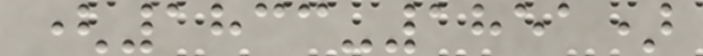(1833-1851)
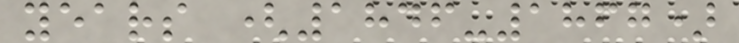years (1846-1867)
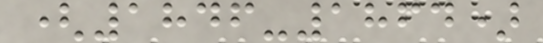(1846-1864)
